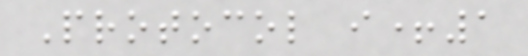Protocol i+1
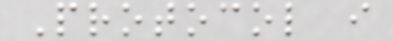Protocol i
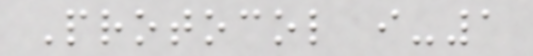Protocol i-1
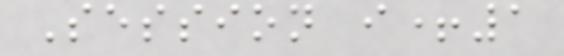Session i+1
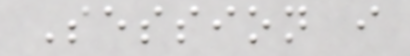Session i
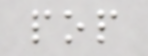pop
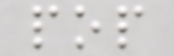pop
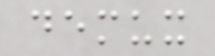demux
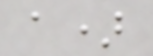a)
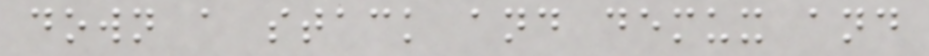down a stack and demux and
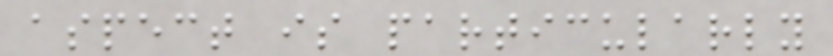aspect is particularly
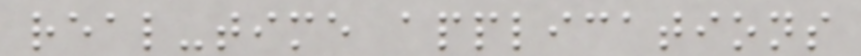real-time applications
